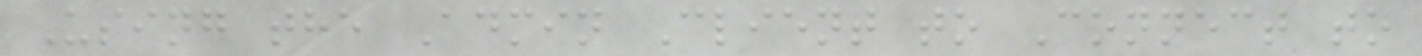Using the Admin Client to Connect to
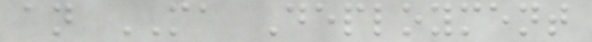an MA Deployment
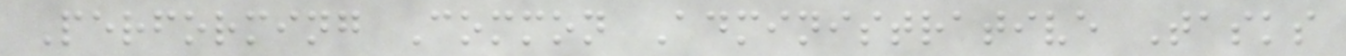Performing Common Administrative Tasks
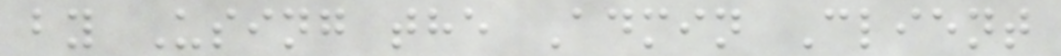by Using the Admin Client
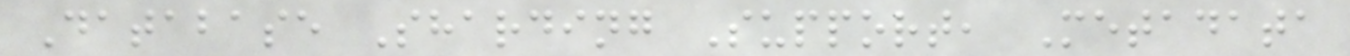Database Sharding Support, Metadata
